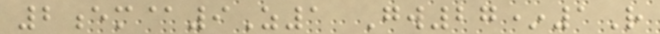2em@9Z1 Gw27*1R
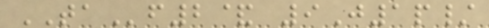TAf2& 9J1p/
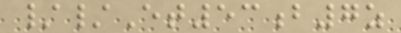//Et53b7z
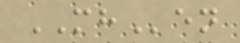MHen
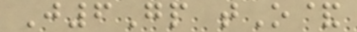J6Gp tO&
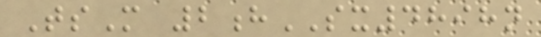TsM 2hSX4898n
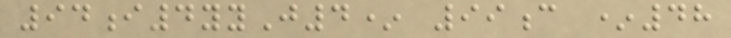94i4yyJ4* 99c *48
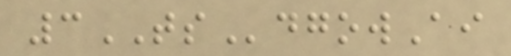3TSdgowAi
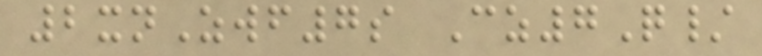2xnZwf7s Cz7Q/
